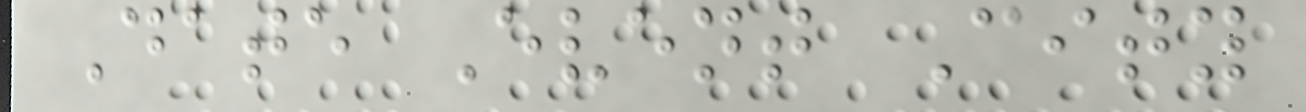Date Event City
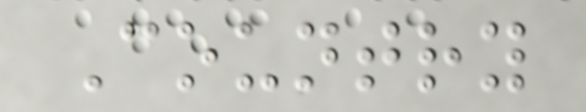Country
